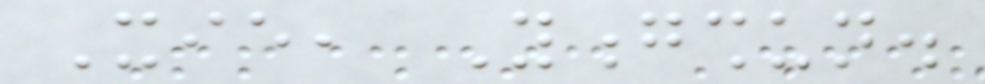Xie, Yongshun.
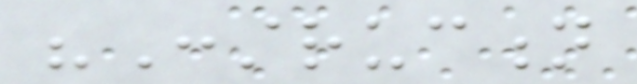"Construction
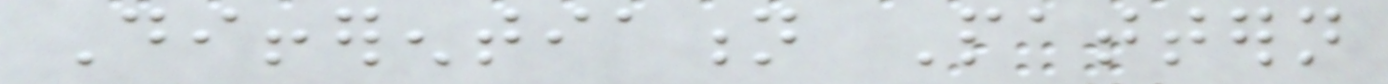Differentiation Pattern
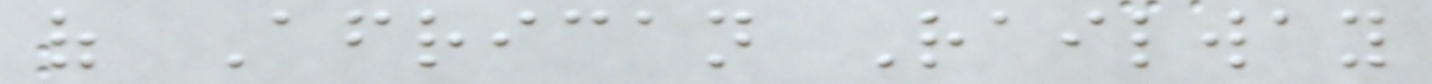of African Railway
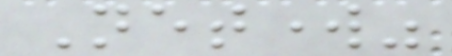Network"
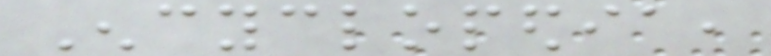Encyclopedia,
